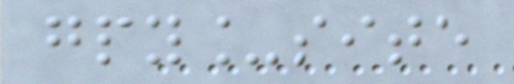gpy_site
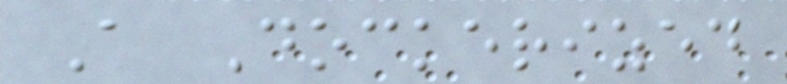A Dockerized
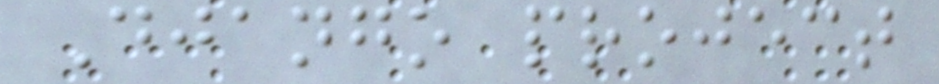Django project
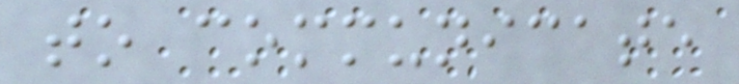to communicate
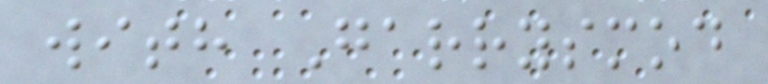with Garrysmod
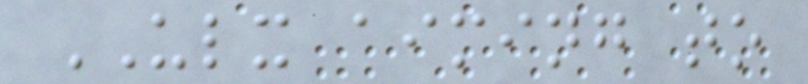ULX aiming to
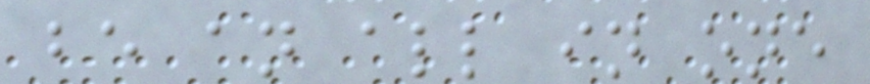be an all in one
